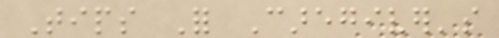Tips For Caregiver's
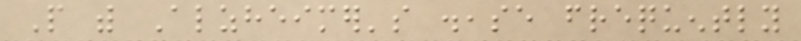People with Alzheimer's disease frequently
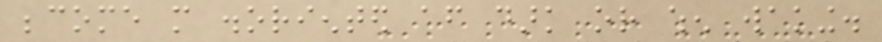become more disoriented after dark or when waking.
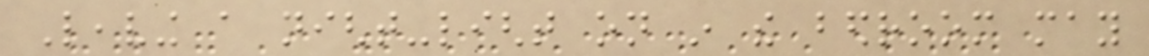Leaving a night-light on in the bedroom may
